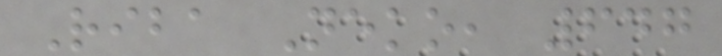Riba Neko, 647
